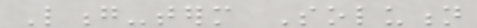Long-term Solution
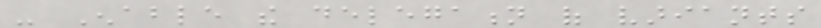- Enable the delegation of variants
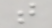that
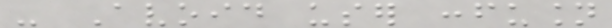- Avoid user confusion
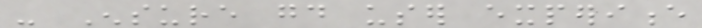- Ensure good user experience
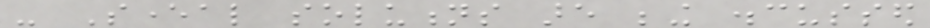- Several solutions are being discussed
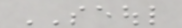SEOUL
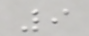9
